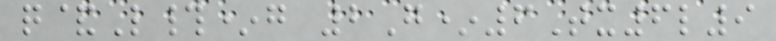q&L#*g 2G*6Tx6l9
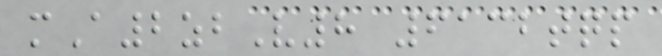mA2zbV8 6132tqp
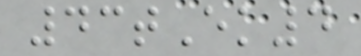43tEk4
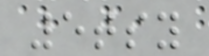5tsy
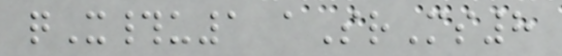qX#u1 aSrMs8
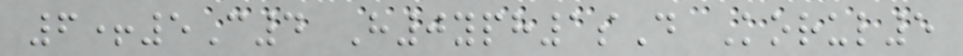6+5C4 H0yph1sD Korul5
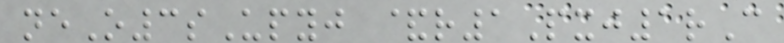neO3sUpyj &r1Pxj1rC
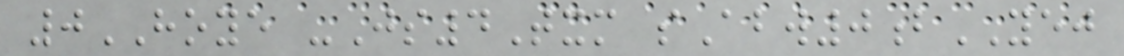0HOYE -Js4Txm sAbw0bYEJ
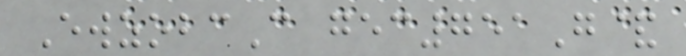EwzobcC gec751G&
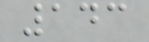143
